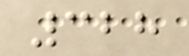328
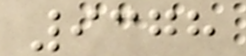9378
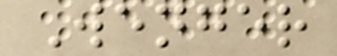Wenger
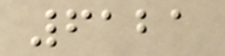6121
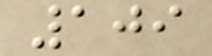109
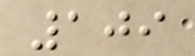109
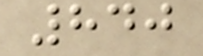840
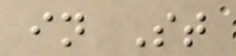in St
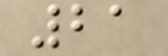21
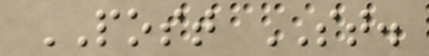POST ST.
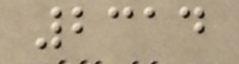2314
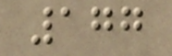177
